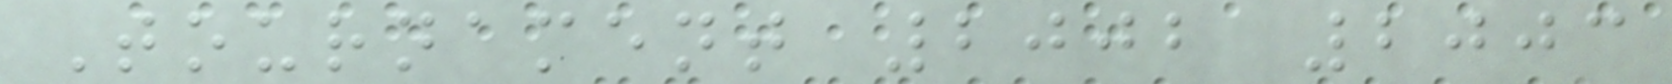Tournament 2002 2003
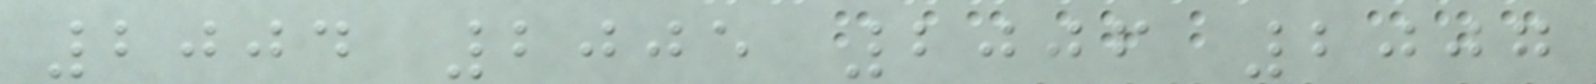2004 2005 2006 2007
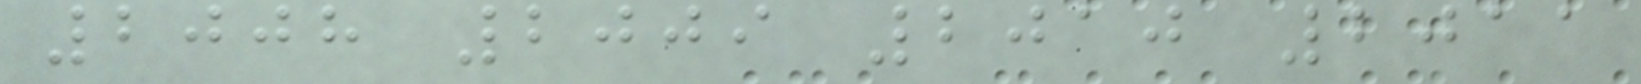2008 2009 2010 2011
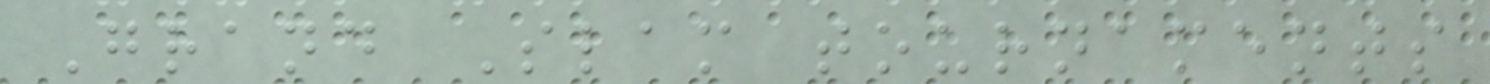Grand Slam tournaments
